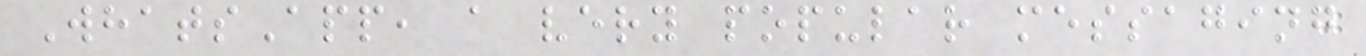WhatsApp, a very popular messaging
